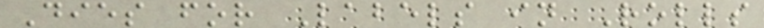Dies for Labels in Rolls
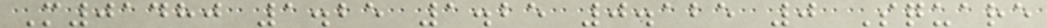M01480 1.25 1.25 0.125 0 Square
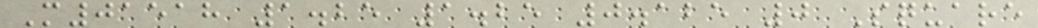M01518 1.25 1.25 0.125 0 Square
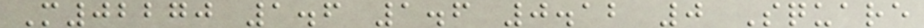M02270 1.6 1.6 0.12 0 Square
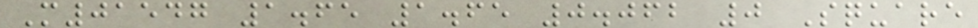M01547 1.65 1.65 0.062 0 Square
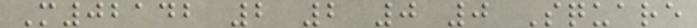M02142 2 2 0 0 Square
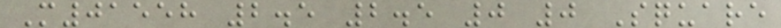M01558 2.5 2.5 0 0 Square
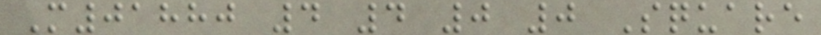M01880 4 4 0 0 Square
